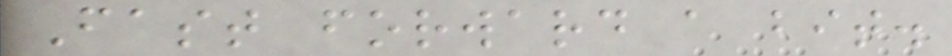Fast forward a bit.
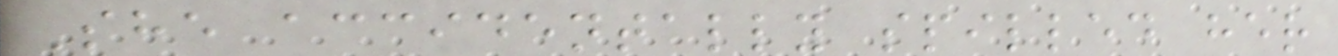She accidentally spilled her
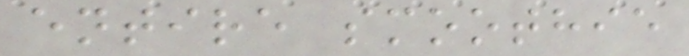entire smoothie
